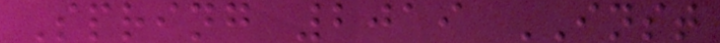Spring 2019 INST
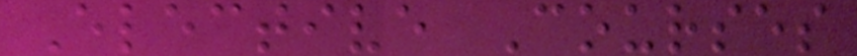Elective Courses
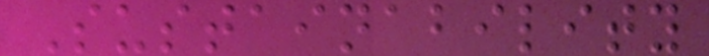Sustainability
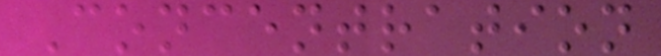Concentration
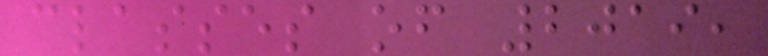classes of 2019,
